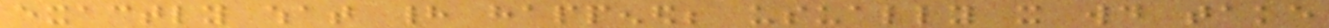exactly what had happened; usually it would take
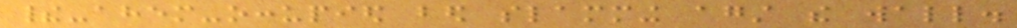their-ahem-occupied bed slamming against the wall.
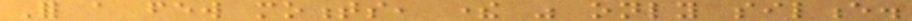For a few moments, there was only silence.
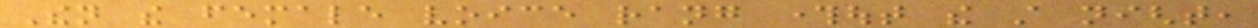Then the female voice rang throughout the still night,
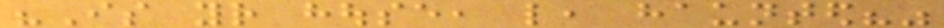"Is your house, like, haunted?"
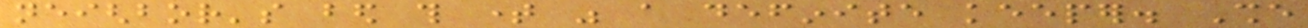neighbor's bed this time was a definite keeper. She
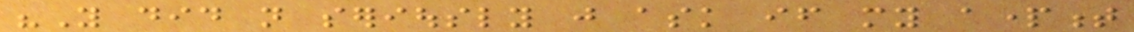"You did not seriously just ask if my apartment
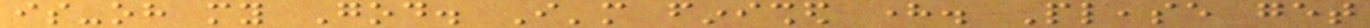is-oh my God. I'm finished here. Please get
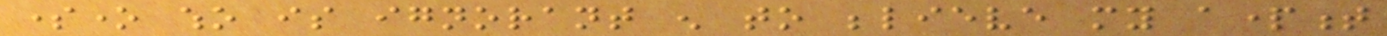someone who is ignorant enough to believe my apartment
